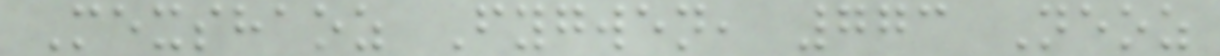Mexshaoz Fygwen, 773 Neoz
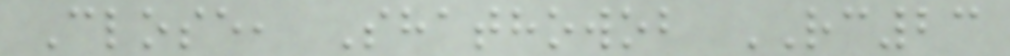Close, Shathowob RC23
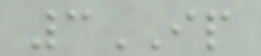3IP
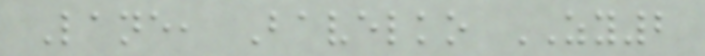Lane, Bavelko ZY2
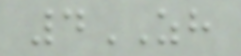4ZH
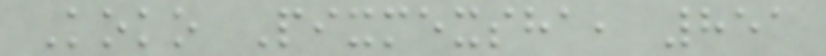Koko Pixmexsha, 851
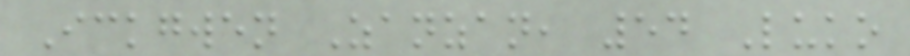Ickgwen Zanzan, 54 Luko
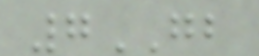7GB
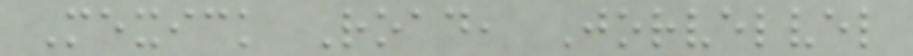Mexick Road, Jorvelvel
